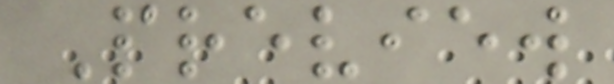Preview
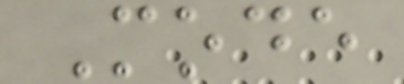Mode
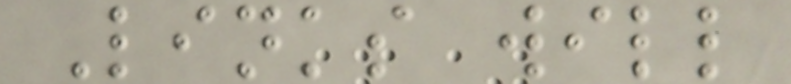Links will
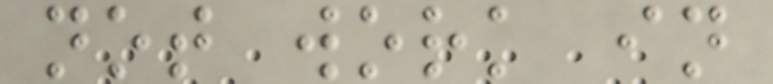not work in
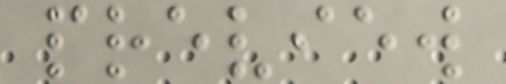preview
